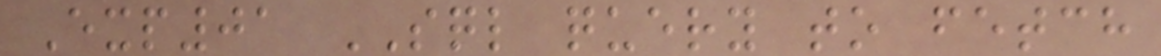Exp01 SQL query to fetch
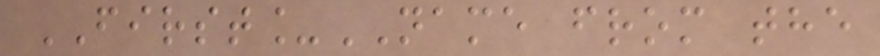FIRST_NAME from the
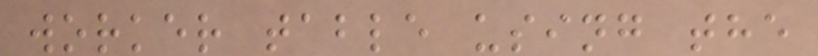worker table using the
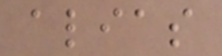alias
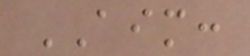AIM:
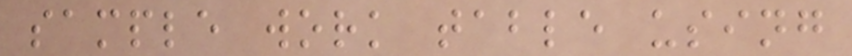sample work table using
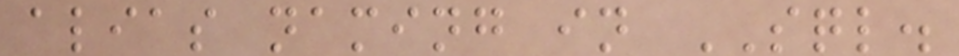alias naming in SQL.
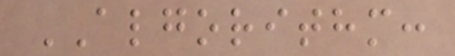ALGORITHM:
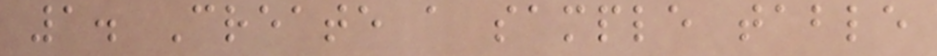1. Create a sample table
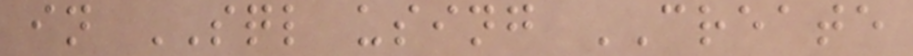in SQL using CREATE
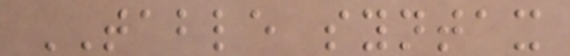TABLE syntax
